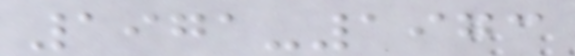1971-1973
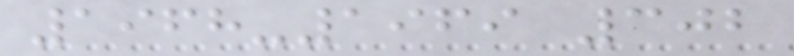1968-1969 302
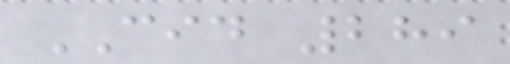CID 289
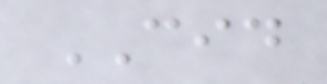CID
